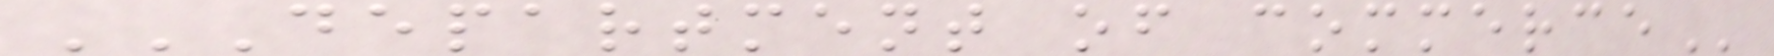DEPARTMENT OF COMMERCE
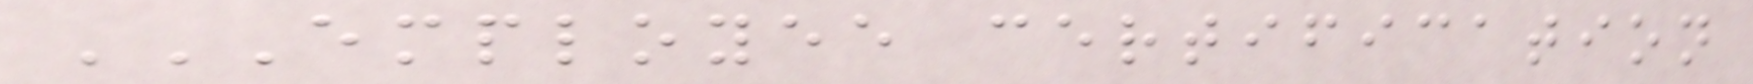EMPLOYEE CERTIFICATION
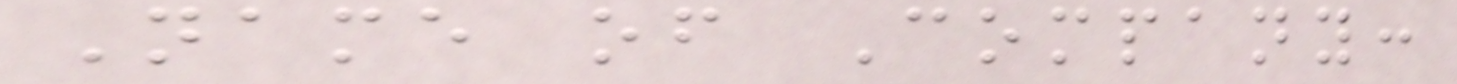Name of Company:
